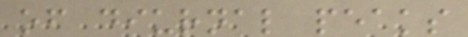of diurnal peaks
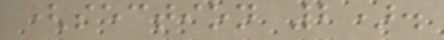(section 2).
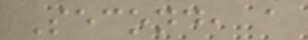Second, a
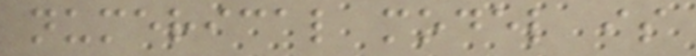numerical model is
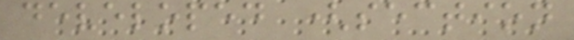developed (section
